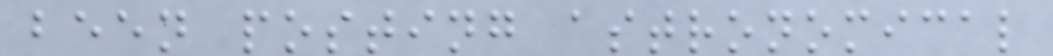been posting astronomical
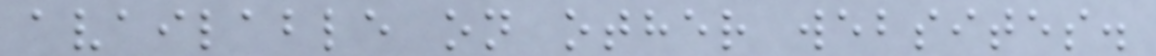available on other websites.
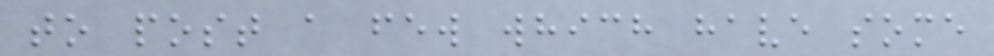to post a few which have some
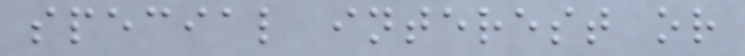special interest or
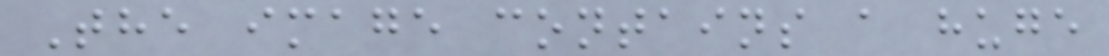The image contains a huge
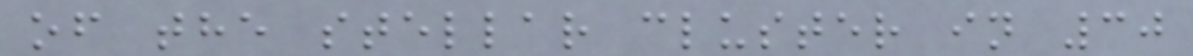of the stellar cluster in 30
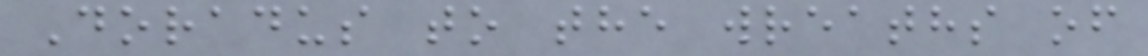Doradus to the wreaths of
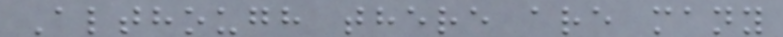Although there are many
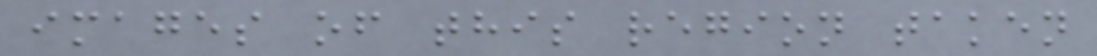images of this region taken
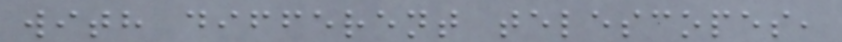with different telescopes,
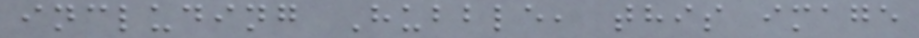including Hubble, this image
